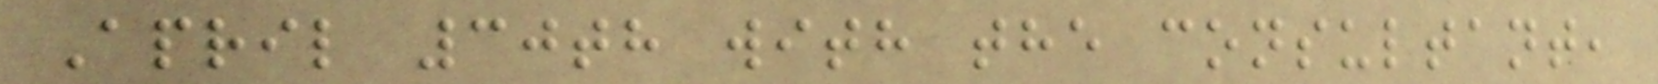April 30th with the consultant,
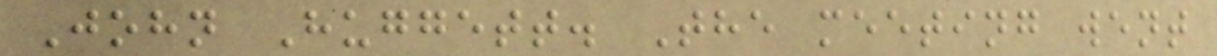John Huggett. The meeting went
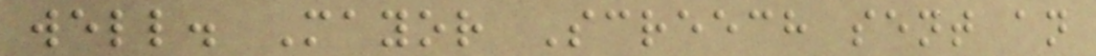well. Mayor Screech sent an
